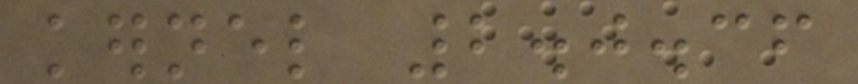kernel 2.0.36
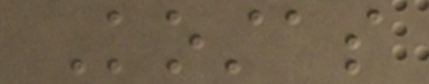Kostas
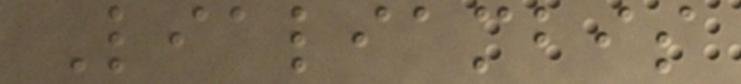Lialiambis
